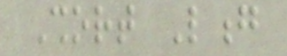Short Long
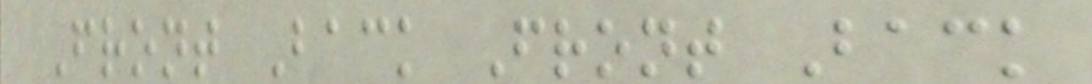Front Back Front Back
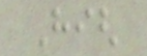High
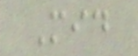Mid
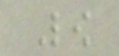Low
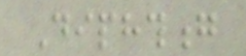Diphthong
